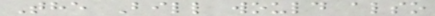The Bill would also
